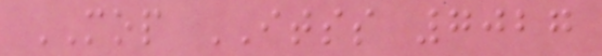MOP ITSS 7027
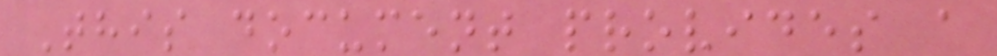This document provides a
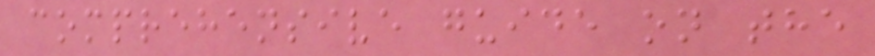comprehensive guide on the
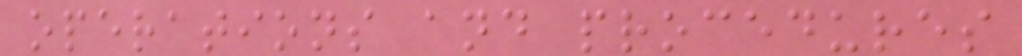operations and procedures
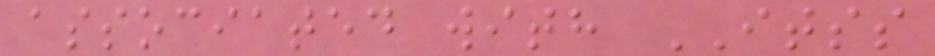associated with ITSS
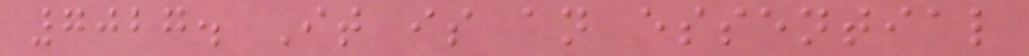7027. It is an essential
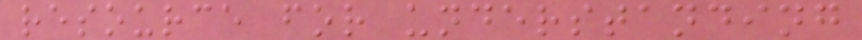resource for understanding
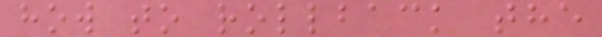how to rollback the
